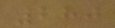280
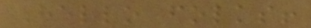Hello folks!
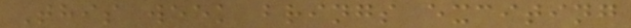This week brings exciting
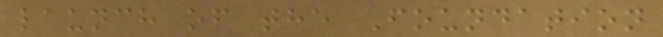launch of the Foundation
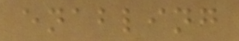enabling
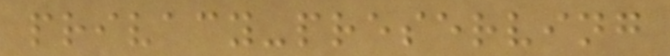privacy-preserving
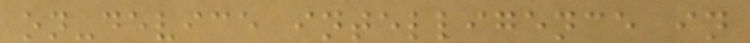on-device intelligence in
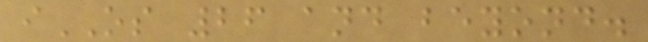iOS 26 and beyond.
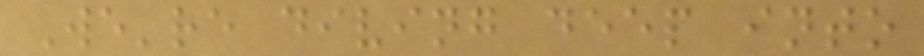We're diving deep into
